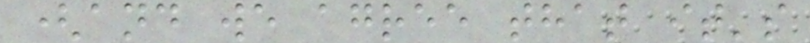(and we agree that it's
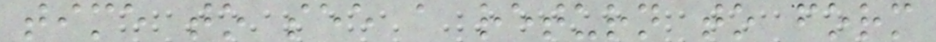time to see a return to form
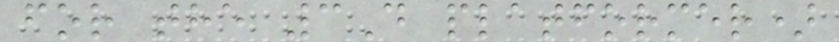for the 3D platformer)
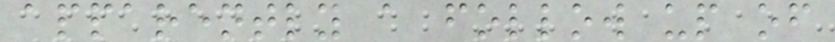apparently a follow up of
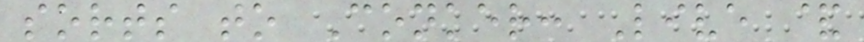sorts to Conker: Live &
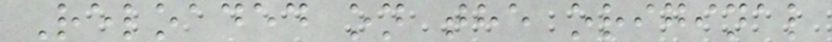Reloaded on the original
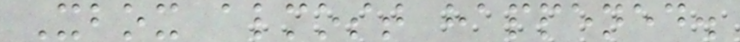Xbox almost happened.
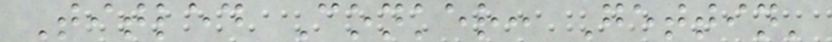Titled Conker: Gettin'
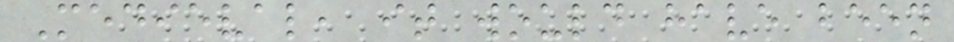Medieval, it would have been
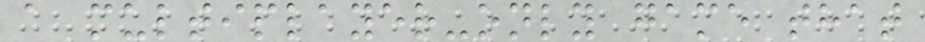a multiplayer-only game that
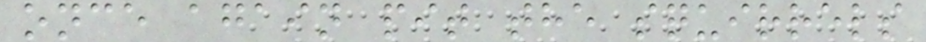once again pit the squirrels
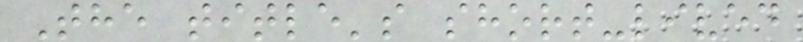The title's short-lived
